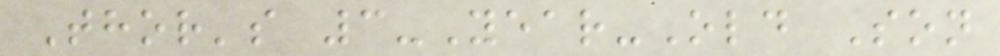Thor's 3-Year-Old Son
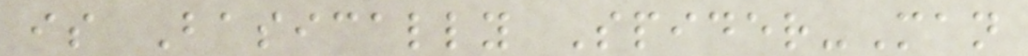is Basically Spider-Man
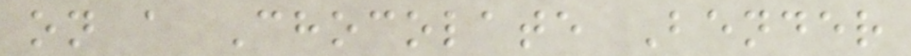on a Chocolate Bender
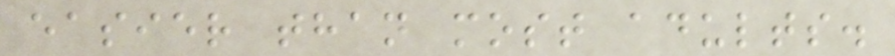easier than most adults.
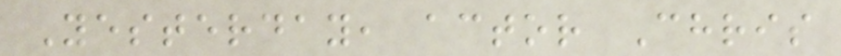Yesterday, actor Chris
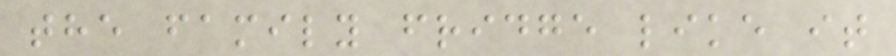the family fridge like it
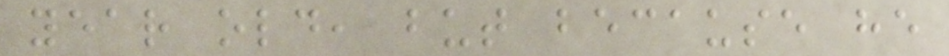year old, but because he
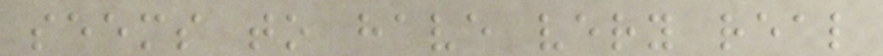seems to have very real
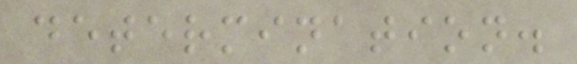determination.
